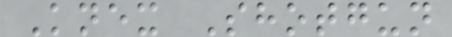Knex Shotgun
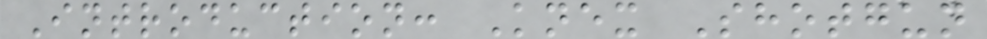Introduction: Knex Shotgun
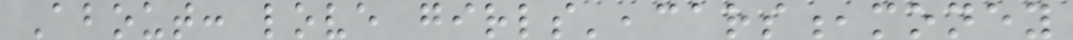About: love girls',cars,money
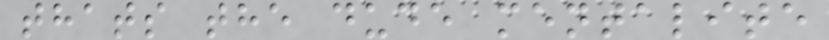thats the dude mentalite
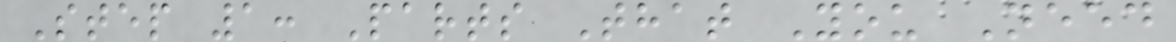Step 1: Parts That You Need
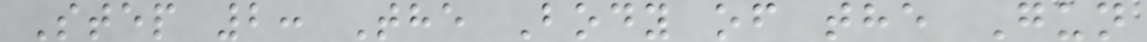Step 2: The Body of the Gun
